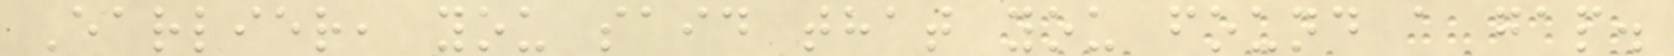Earlier, you said that you found a gap.
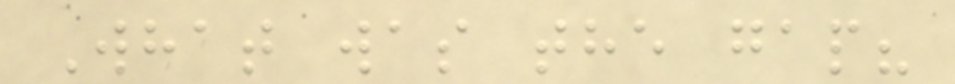What was the gap?
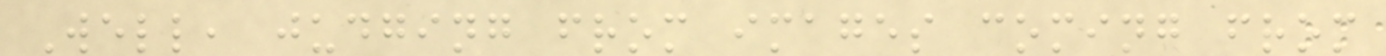Well, judging from images coming from
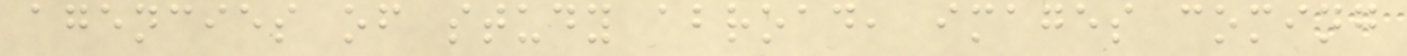agencies of study abroad, images coming
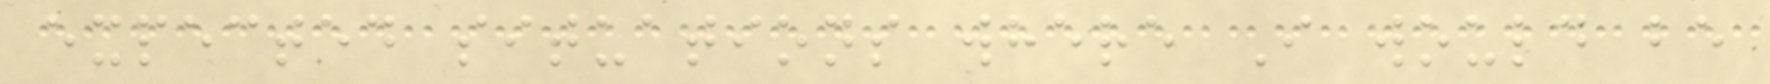expected situations where I would be
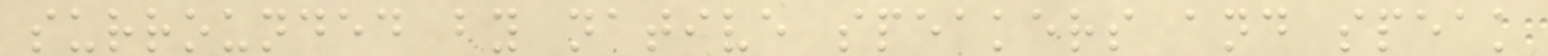surrounded by native speakers and speak
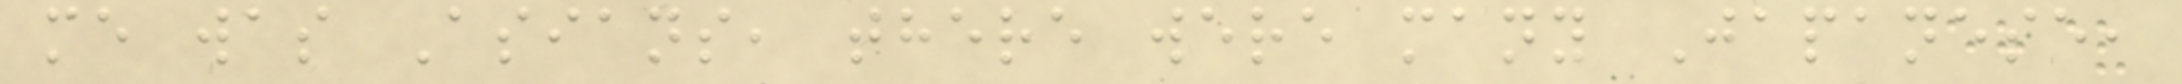me was Asians, there were many Japanese,
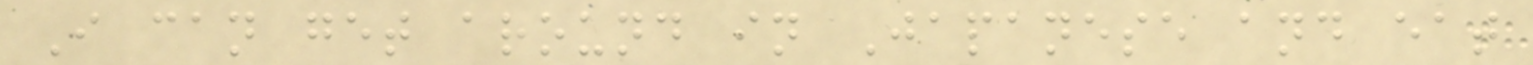I can get around in Japanese and eat
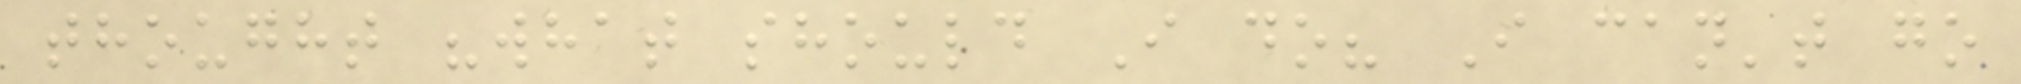thought "what should I do? I can't go
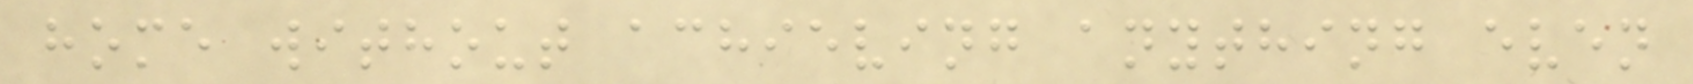home without achieving anything even
